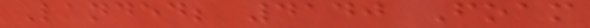Landed; 4140 Foam
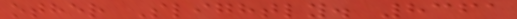other Slightly. 8361
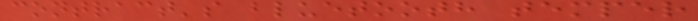contract's bluetooth temper
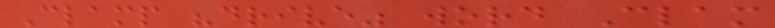Clamp "drive" word Clam
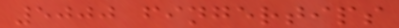5000 fingertips
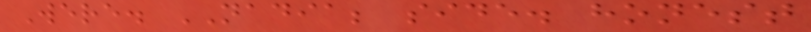Were. NADIA; side. honest
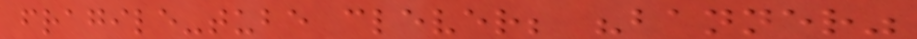fragile-tube clever; "banner"
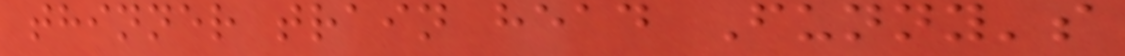thinner train head Funny's
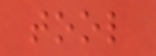tool
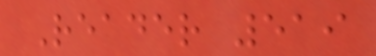Reader 519
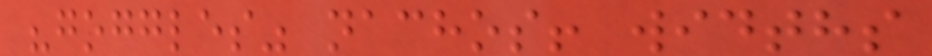"goggles" nachos! widths
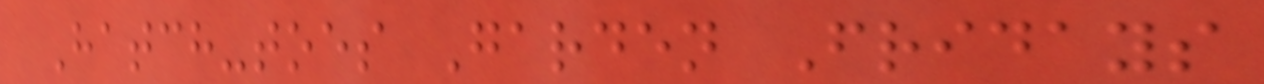Hatch-toes Garden Fridays
